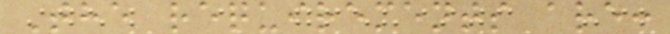The requirements are:
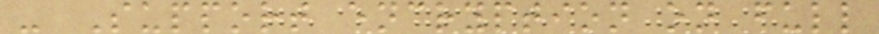- Support encryption on full
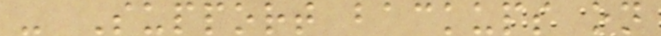- Support backups on
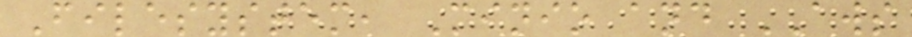Filesystem, Minio and AWS
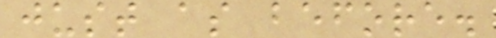just as before.
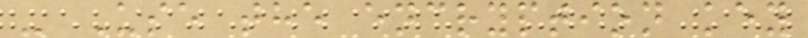- Use the encryption key
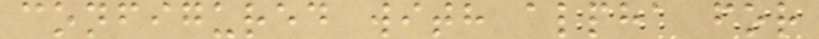configured with alpha for
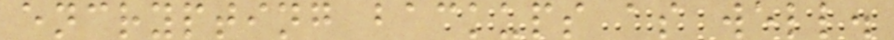encrypting backups as well.
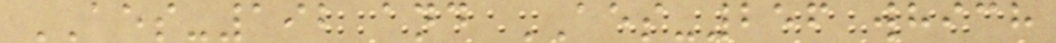AES-192 and AES-256 which
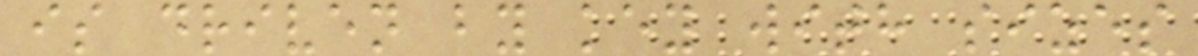is driven by key with sizes
